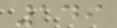149
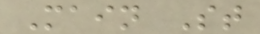Main St
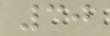30
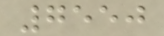7550
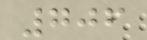706
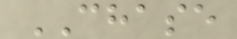CHASE
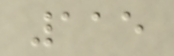115
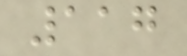117
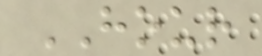HOUR
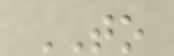TO
